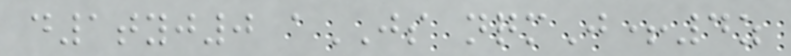d1tyj0 aJS nqmJ+4z
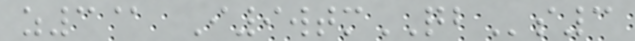z3@ I9wtmQBs3
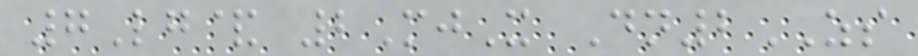7Lg& 2MjX Dn2ZS
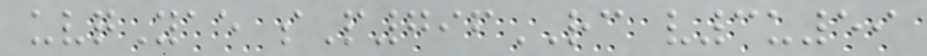uvqYae sP796RC v3u59
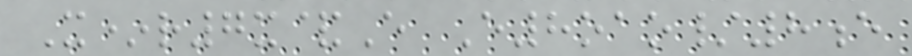X*r7x&E E8oao/8e
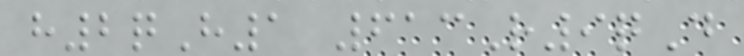h2qH1 613R9qD
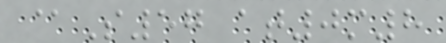@S57 at0m8
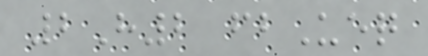2H2 fbUeq
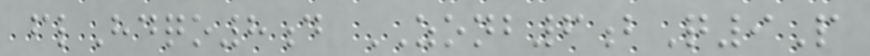flHdqo8d ZONB6bQ9P
